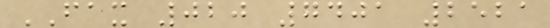FAX 020 7401 2521
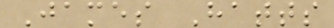James Hatts
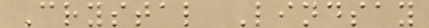Crystal Lindsay
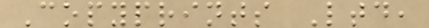Copyprints Ltd,
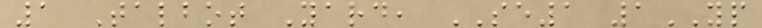1 Talbot Yard, SE1 1YP
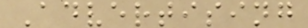Advertising
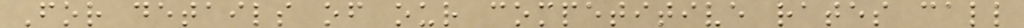For details of our competitive rates call
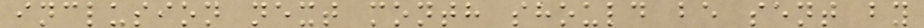inclusion next month should be sent by
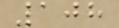108
